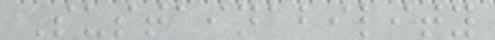Sustainability
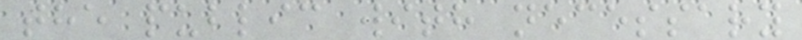the public with necessary
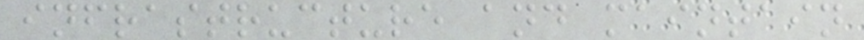infrastructure and maintain
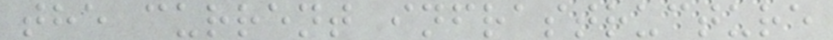the current infrastructure
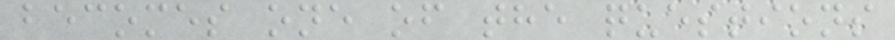becomes one of the questions
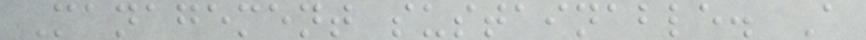Management sustainable. A
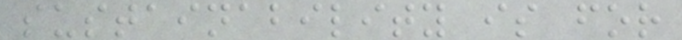sustainability is for
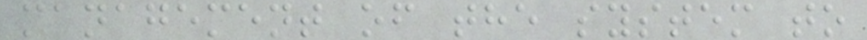management of the system to
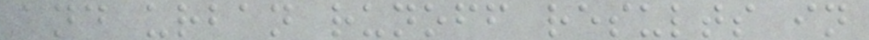and urban runoff results in
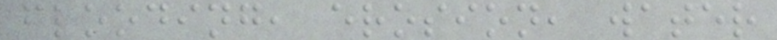flooding, erosion, water
